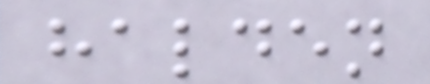halden
